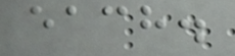each.
